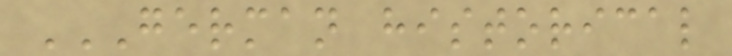GERMAN HISTORICAL
